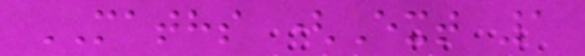MATHS (Ext 1
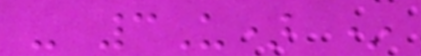- 3U) *
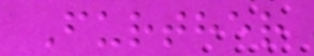Further
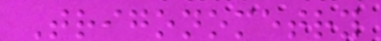Trigonometry
